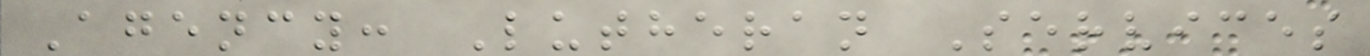Agency: Lutheran Services
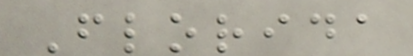Florida
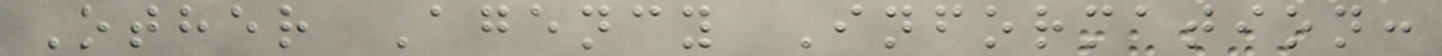Other Agency Information:
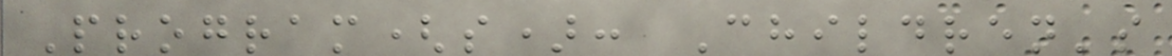Program(s): Children's
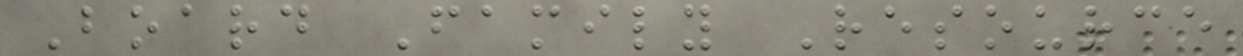Board Family Resource
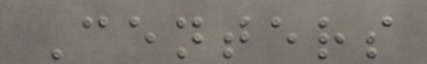Centers
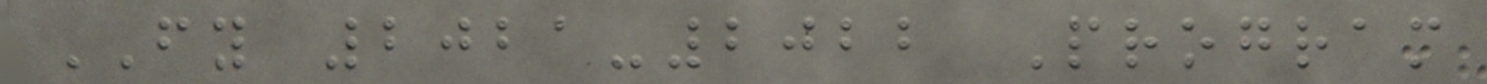FY 2021-2022 Program
